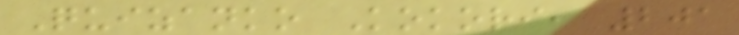Quizanko Kokori, 201
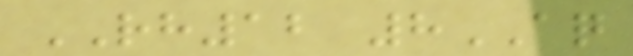RH12 8AQ
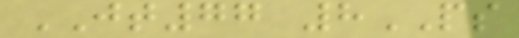JT77 8PS
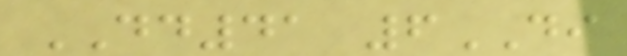DD41 6DI
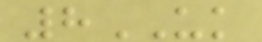8UK
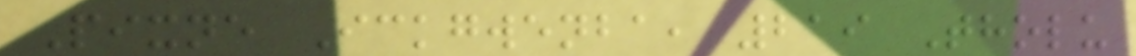Pixne Ickgwenba, 219 Tholu
